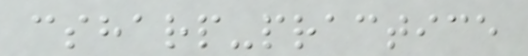csharp-practice
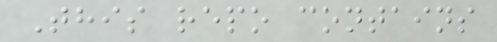This repo contains
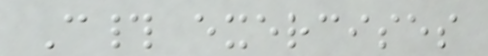C# exercises
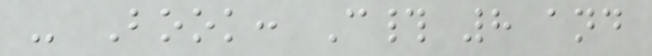- Book: C# 8 and
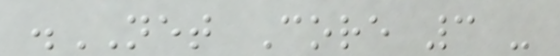.NET Core 3 -
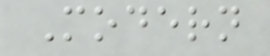Modern
